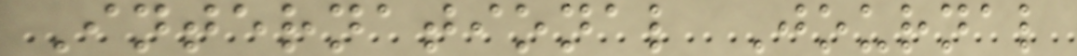International Journal
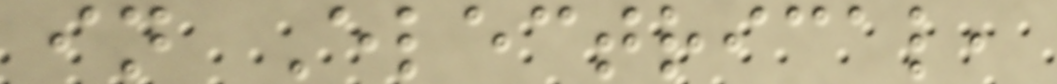in Electrical,
